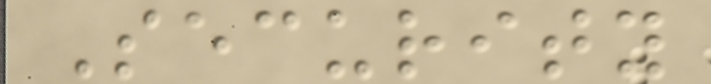Security
